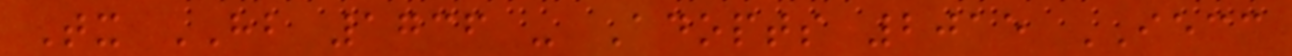Tx HB 1736 - Adopts 2015 IECC
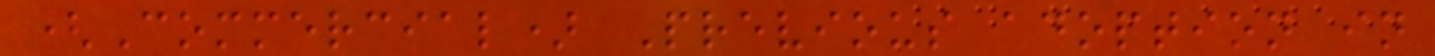(Commercial) Previous adoption in
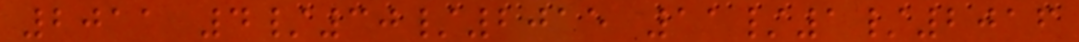2011 4/30/2015 11/1/2016
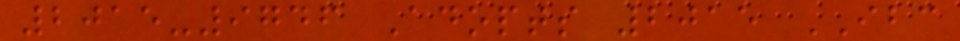2015-9746 Adopts 2015 IBC
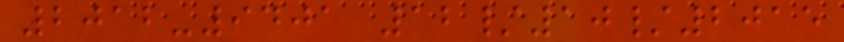2012-9401 12/10/2015
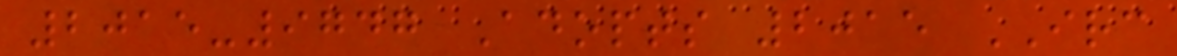2015-9747 Adopts 2015 IRC
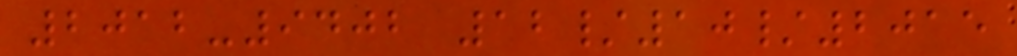2012-9402 12/10/2015
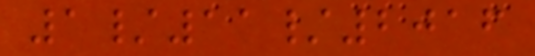1/11/2016
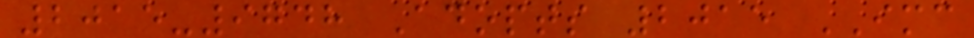2015-9748 Adopts 2015 IMC
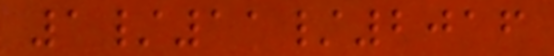1/11/2016
